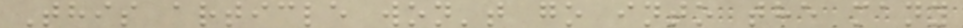This article won't go into the many
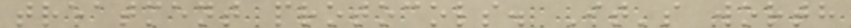treatment protocols. It's worth
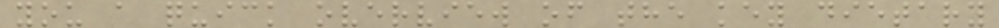you a quick overview of the key dietary
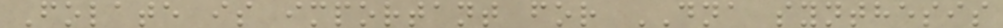Folate is important for DNA synthesis
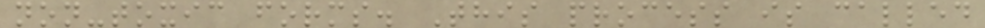non-toxic forms. This process is called
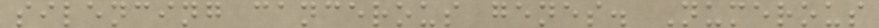silencing cancerous genes. Numerous
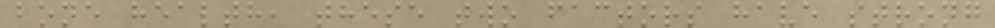bone health, these two factors have strong
